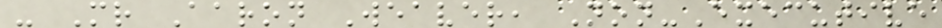- Mr Aaron Weaver, Non-Executive
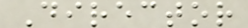Director
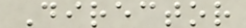Director
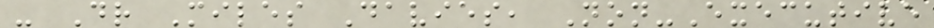- Dr Miles Davies, Non-Executive
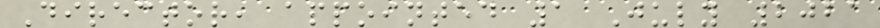Director, appointed 1 July 2021
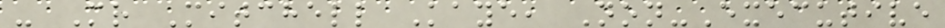- Mr Mitchell Kaye, Non-Executive
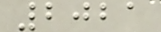2021
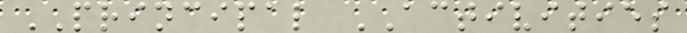PRINCIPAL ACTIVITIES
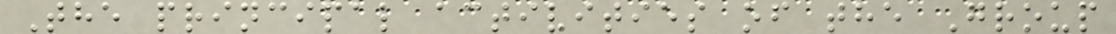The principal activities of the Group
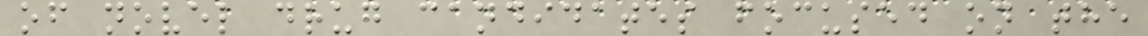of novel drug candidates focused on the
